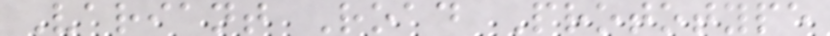Variant Road Prototype
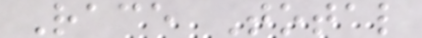Race Total
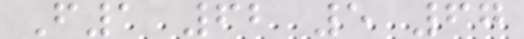F1 62 5 67
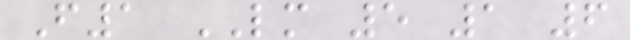F1 LM 5 1 6
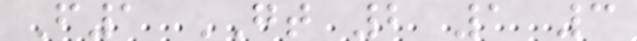F1 GT 2 1 3
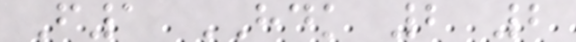F1 HDK 2 2
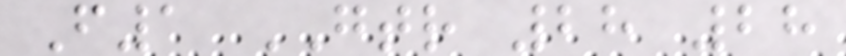F1 GTR 28 28
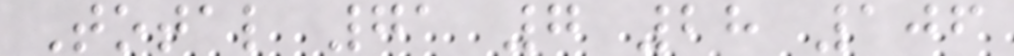Total 71 7 28 106
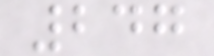247
